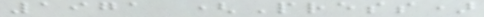1971 (Press)
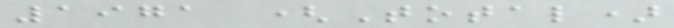1971 (Total)
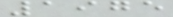1975
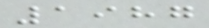1987
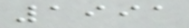1991
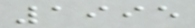1995
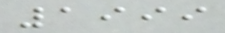1999
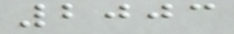2003
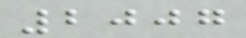2007
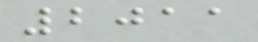2011
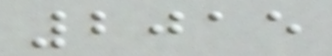2015
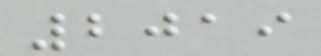2019
